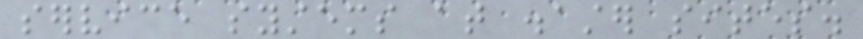service systems at disaster sites.
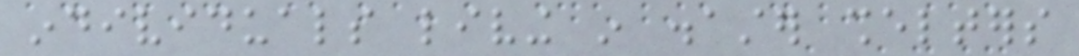individuals living in disaster shelters
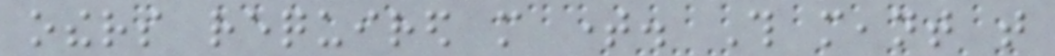others required more time. This meant that
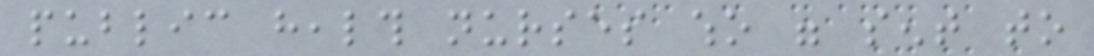public health nurses who were sent to
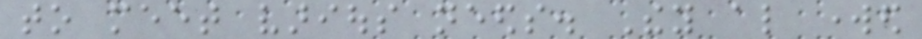to meet various needs. They also worked
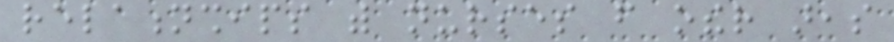relationships with nurses from other areas
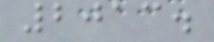2013.
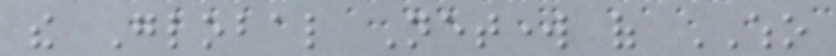the Global Network of WHO
